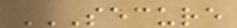SECURE
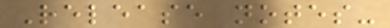Release notes-
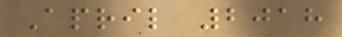April 2018
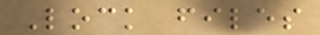Lock files
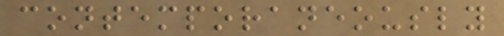contemporaneously
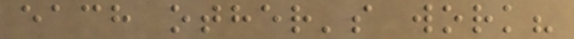each other's work?
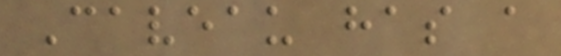Caveau has a
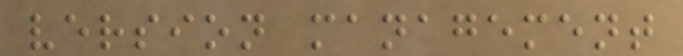version management
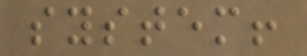system!
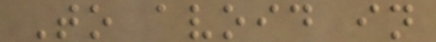To avoid in
